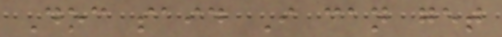Doc said I can get
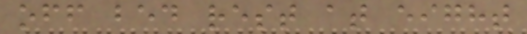off bed rest at eight
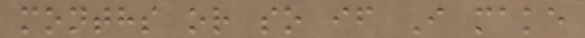months or so if I make
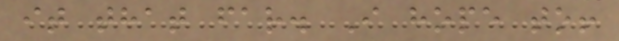it that far. I hope to!
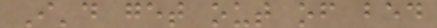I'd get out of bed
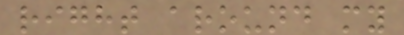right around my
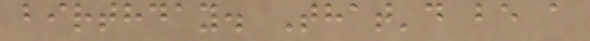birthday. That'd be a
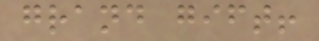grand gift!
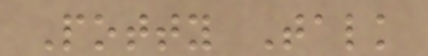Potty Talk
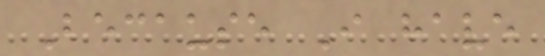Because I have
